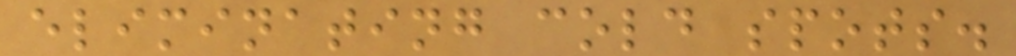eliminating cold spots.
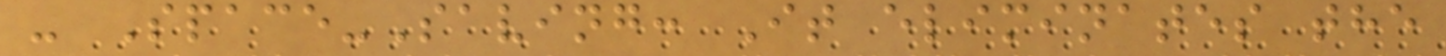- Space-Saving: It eliminates the
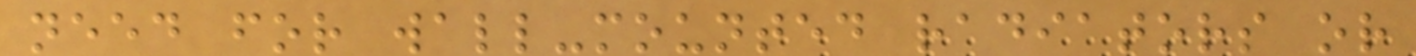need for wall-mounted radiators or
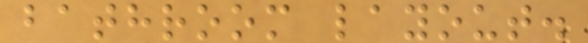bathroom layout.
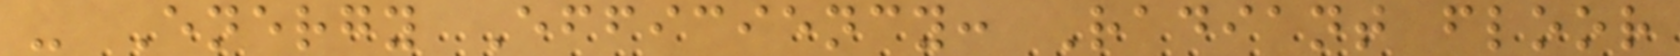- Energy Efficiency: Radiant floor
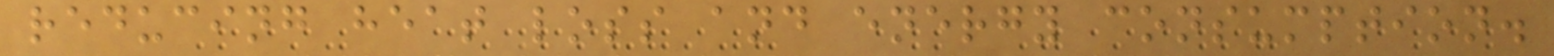reducing heat loss and energy consumption.
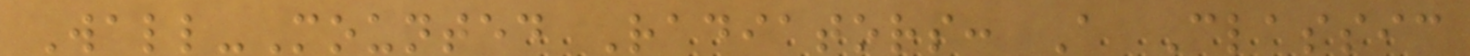Wall-Mounted Radiators: A Classic
